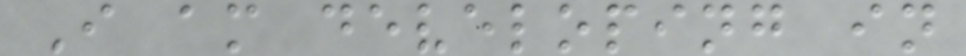I am developing in
